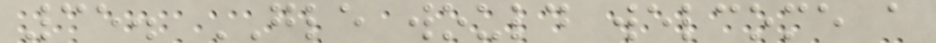35. GLE would welcome a
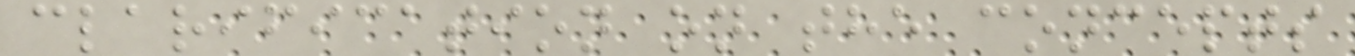clarification on the concepts
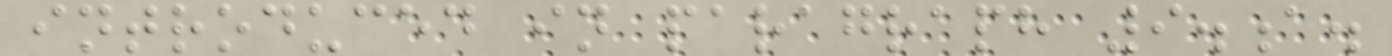introduced in paragraph 9.a.
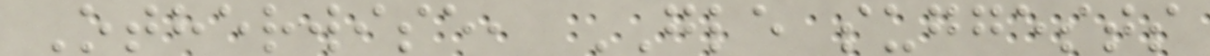Otherwise, GLE suggests
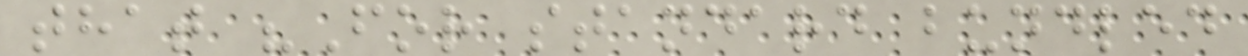that "For standard bundled
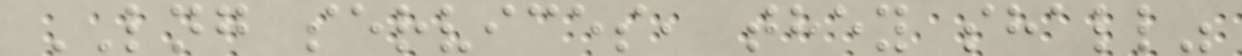LNG services, they shall"
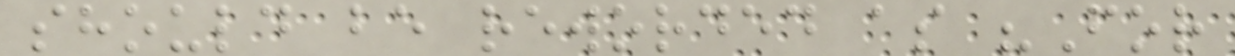should be reworded as "For
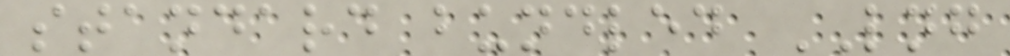standard bundled LNG
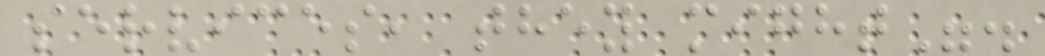services, they might".
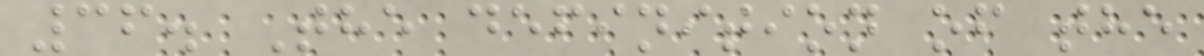36. The definition of the
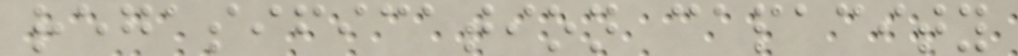regasification capacity
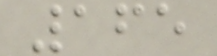165
